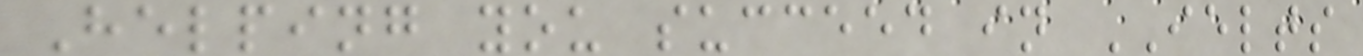Helping you succeed in IELTS
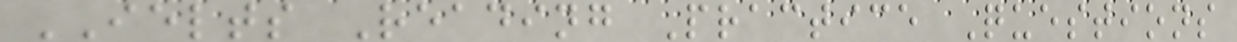IELTS Reading Practice Questions
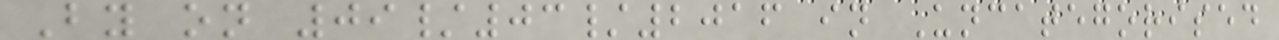By on 09/03/2016 in Uncategorised
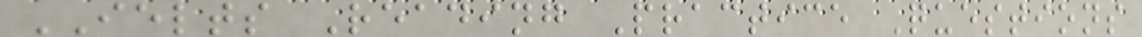IELTS Reading Practice Questions
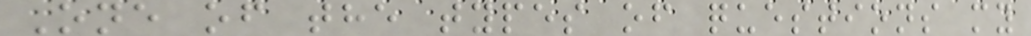One of the types of questions my
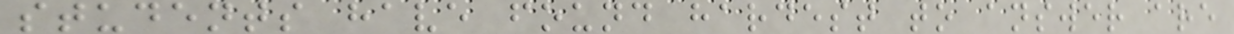students have found hardest to answer are
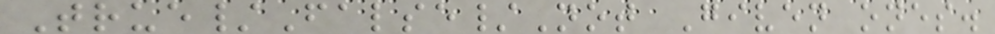True/False/Not Given ones.
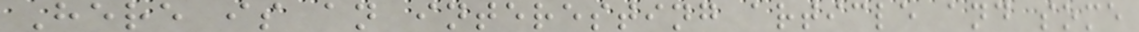Here is an interesting article and some
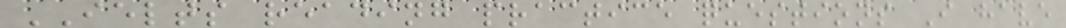IELTS reading practice questions I have
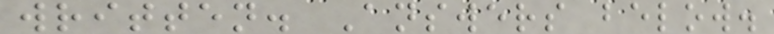written. Answers below.
